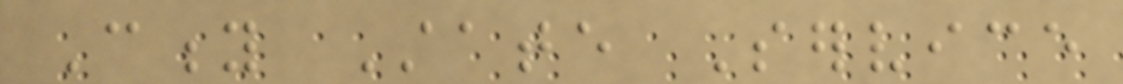City State Service
